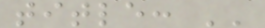title: ''
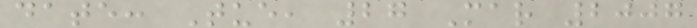date: Tue, 27 Mar 2007
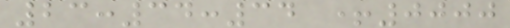23:34:34 +0000
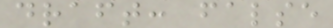draft: false
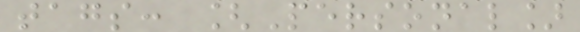tags: [Personal]
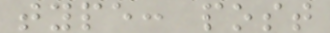type: post
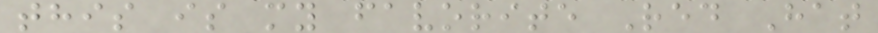this is my favorite Red Hat
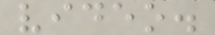video.
